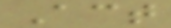Act
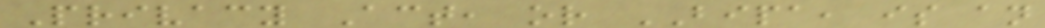Privacy Act, or BIPA, is an
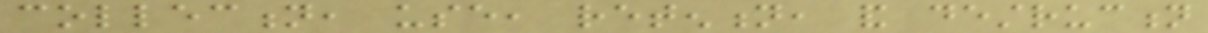collection, use, retention, and destruction
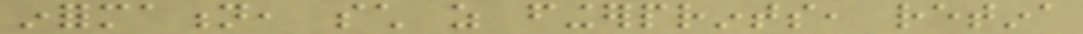information, such as fingerprints, retina
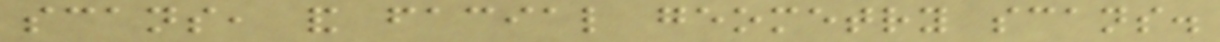scans, and facial geometry scans.
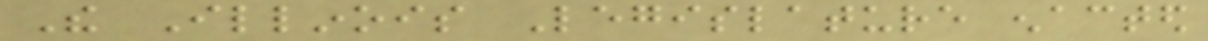The Illinois Legislature enacted
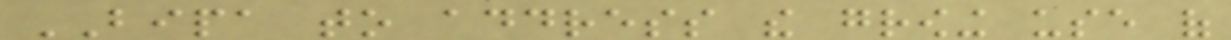BIPA to address the growing use of
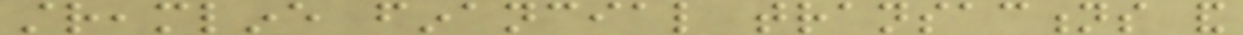streamline financial transactions and
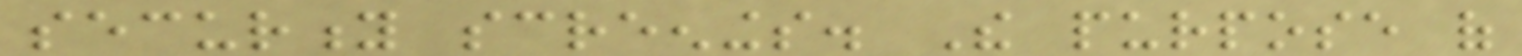security screenings. The purpose of
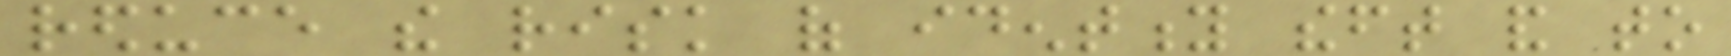reduce the risk of identity theft and to
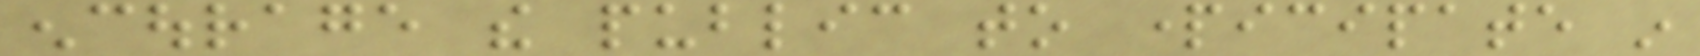encourage the public to participate in
